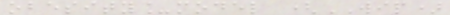obesity_model (WIP)
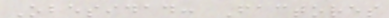Obesidad: Factores
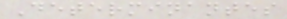Determinantes
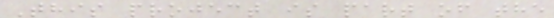This project is part of the
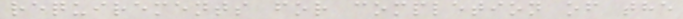requirements for completion of the
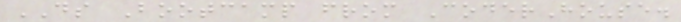DS Bootcamp from CoderHouse.
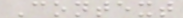Context
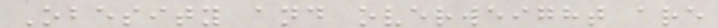Obesity and overweight are
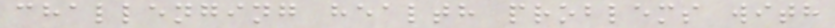challenging health problems with
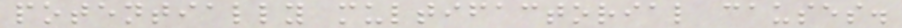potentially multifactorial causes.
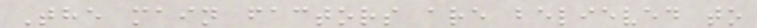The main factors are believed to
